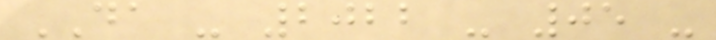DA - 2022 - 05 -
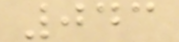043
